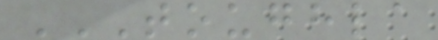TOUGHLA
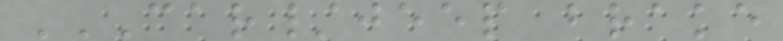CAR/JEEP BRAKE
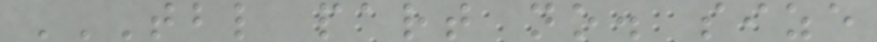TBL PART NO. SIZE
